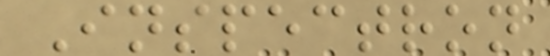Inspectron
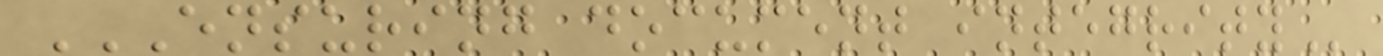ENSURING DOCUMENT INTEGRITY
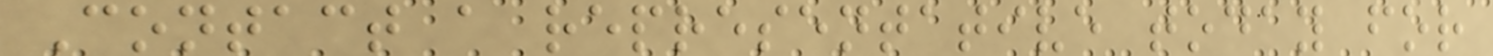Contact a representative today for
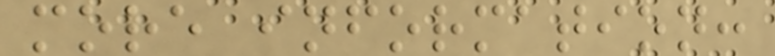more information:
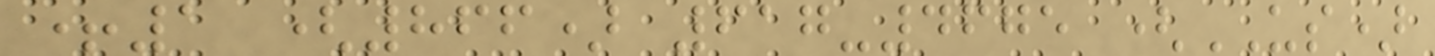+1 (866) 617-4675 (US)
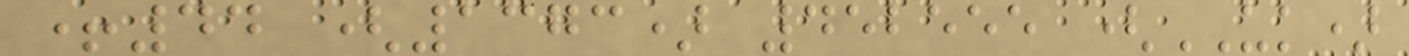+44 (1373) 452555 (UK)
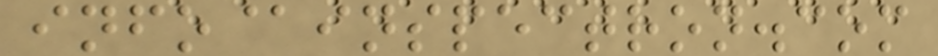info@inspectron.com
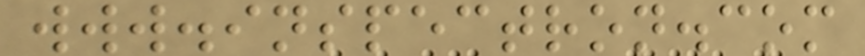www.inspectron.com
